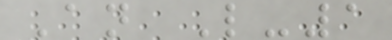An L-1
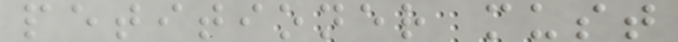petitioner must
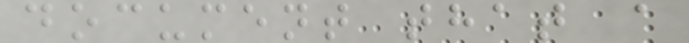document that a
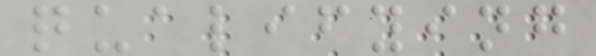qualifying
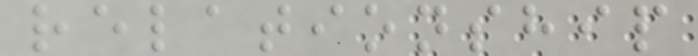relationship
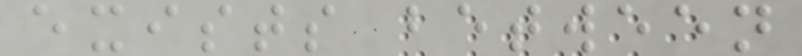exists between
